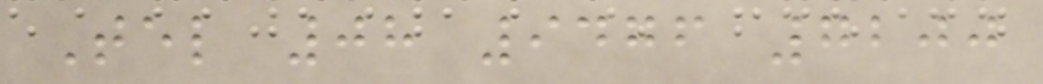Tel 08 9476 7200
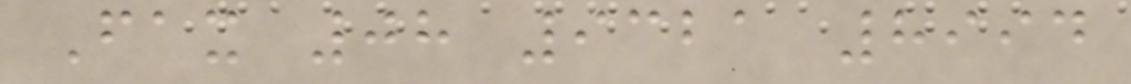Fax 08 9321 8994
